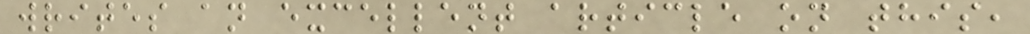writes an excellent article on this,
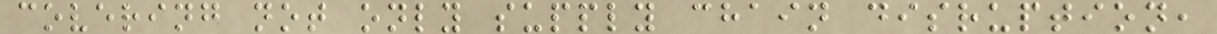covering not only supply chain disruption,
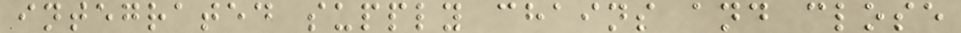integrated supply chains and close
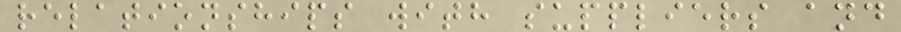relationships with suppliers and
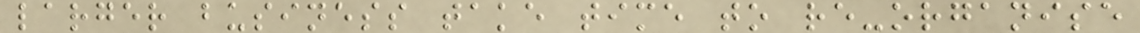larger business take time to re-organise
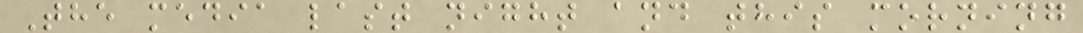The media last night and this morning
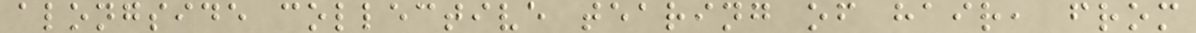alongside collective tearing of hair, from
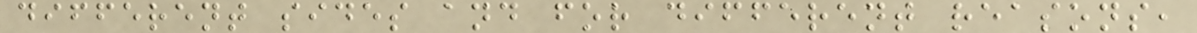different sides and for different reasons,
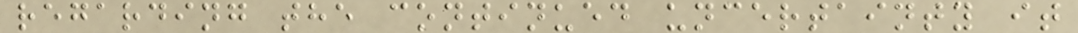regarding the continued uncertainty it
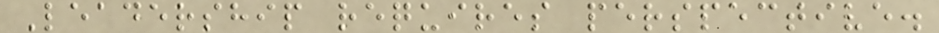Leadership requires perspective.
